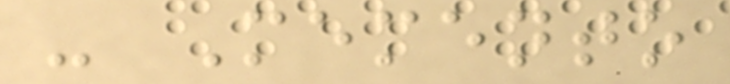- Memento
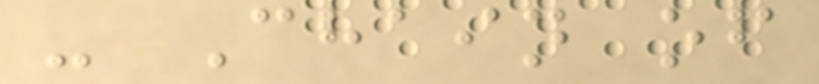- Chain of
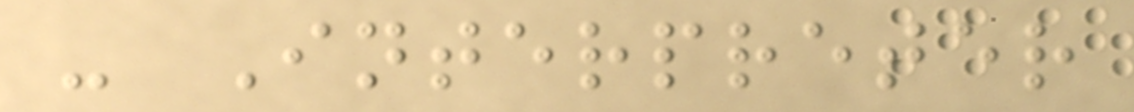- Interpreter
